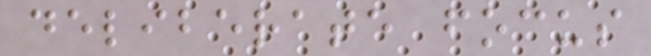deliberate focus
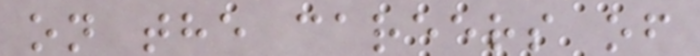on the careers of
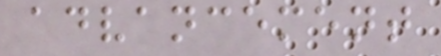advancement
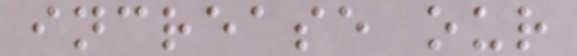increase our
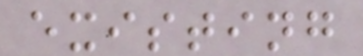existing
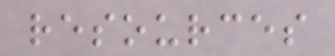resources
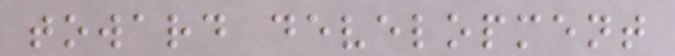toward development
